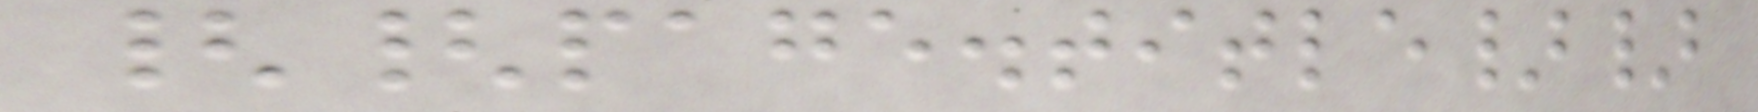{{page.title}}
